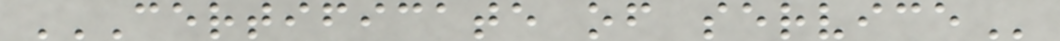CERTIFICATE OF SERVICE
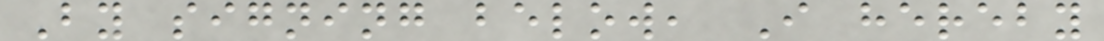By signing below, I hereby
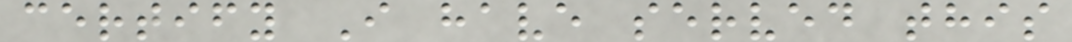certify I have served this
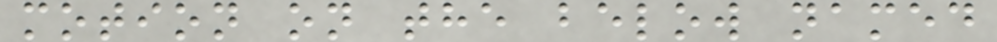motion on the below named
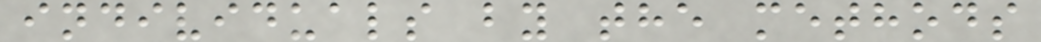individuals by the methods
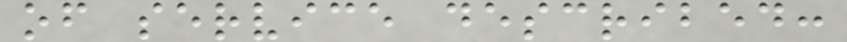of service described:
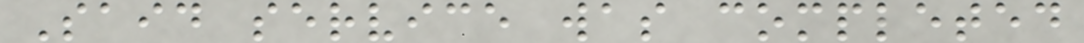Said service was completed
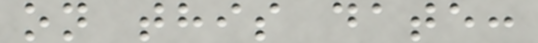on this date:
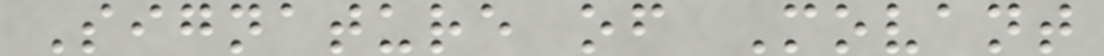Signature of Movant
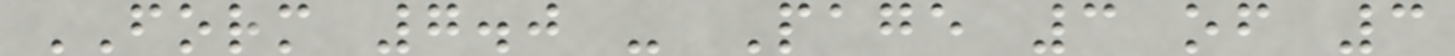FORM 7.0 - Page 3 of 3
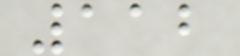112
